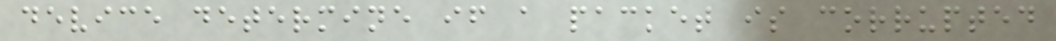device determine if a packet is corrupted
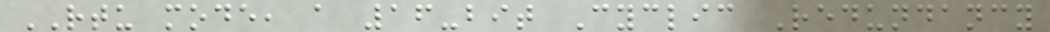RTU mode, a 16-bit Cyclic Redundancy
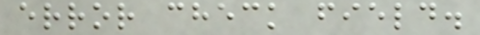error check field.
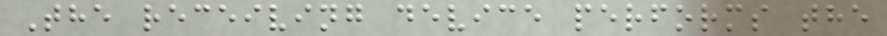The receiving device performs the
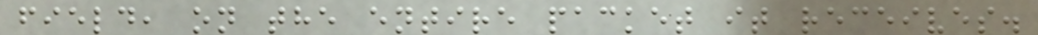field, on the entire packet it receives.
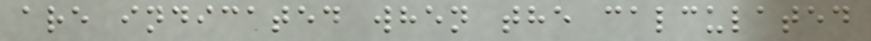are indicated when the calculated
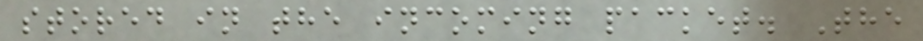stored in the incoming packet. The
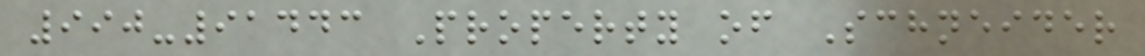990-91443 Property of Schneider
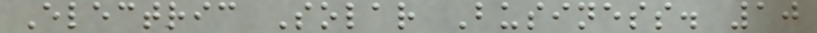Electric Solar Business. 10
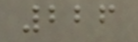226
